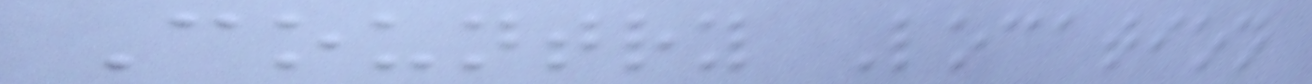Country Location
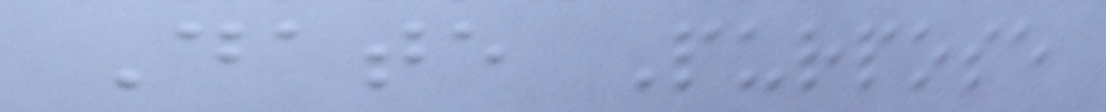Date Purpose
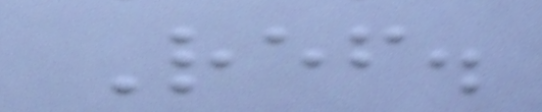Ref.
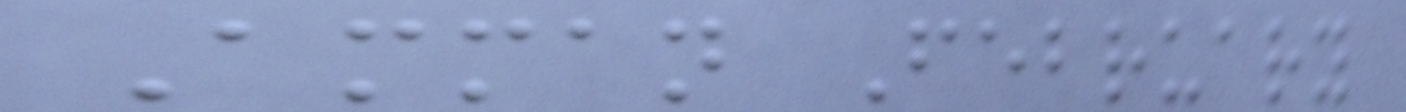Amman February
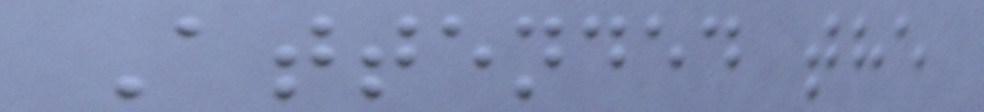Attended the
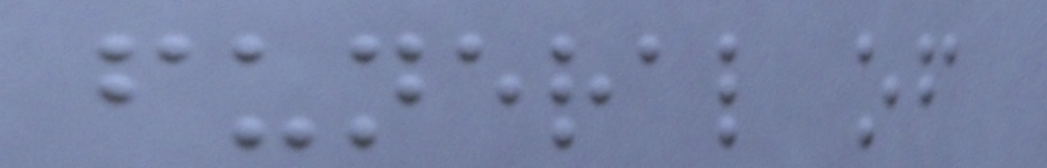funeral of
